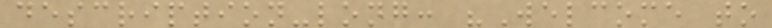description-long: "Welcome to
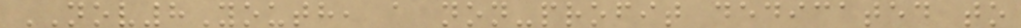NOV8Youth, a non-profit dedicated to
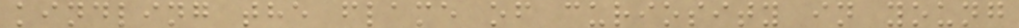kindling the flame of curiosity in young
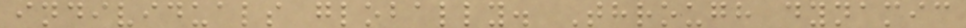individuals globally. Through dynamic
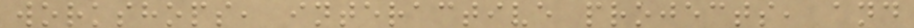workshops, interactive projects, and
